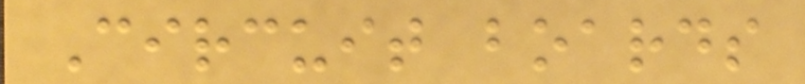Circuit boards
